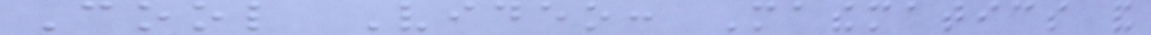Cool Video: Mathematics and
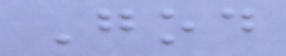God
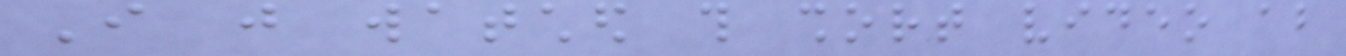I just watched this short video about
